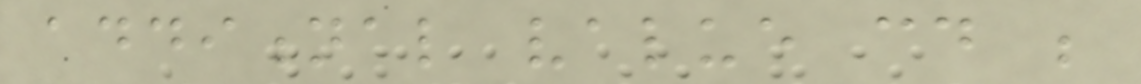additional value could be
